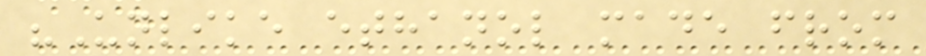"Unlike ethanol made from
